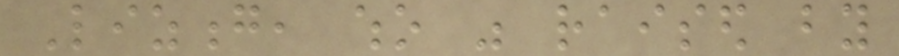Lizong, who was raised by
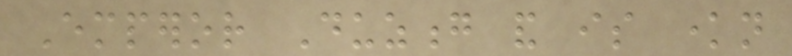Emperor Duzong and is known
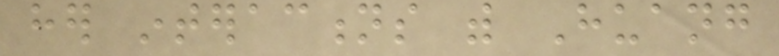her interactions with Huang
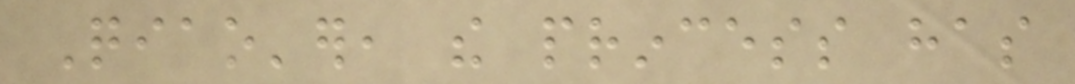Qiao'er, the princess has
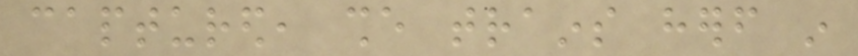captured, she trains herself in
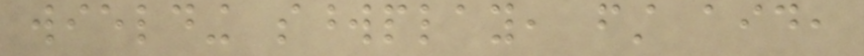wielding swordplay, first aid,
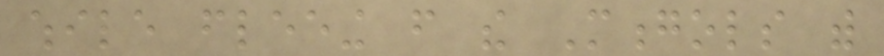while fleeing from the Mongols with
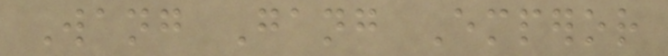Wang Gang Emperor
